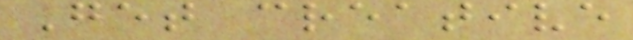Get creative
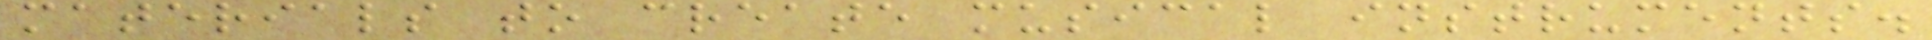materials to create musical instruments.
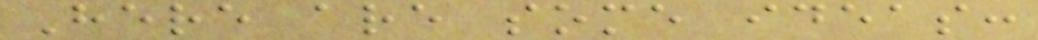Here are some ideas:
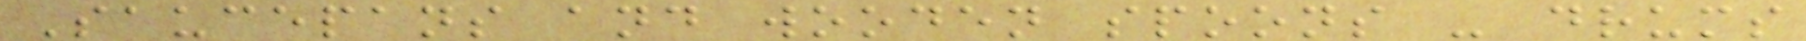Saucepans and wooden spoons - drums
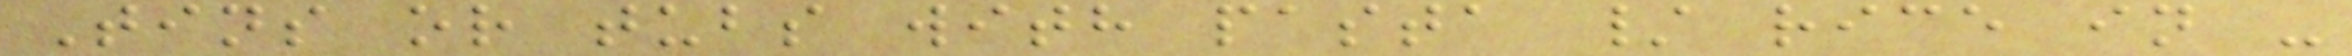Tins or tubs with pasta / rice in -
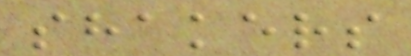shakers
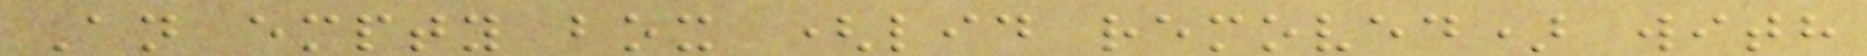An empty box (lid removed) with
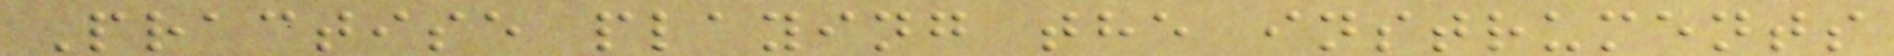Practise playing the instruments
